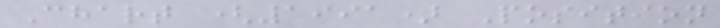Chart (1991) Position
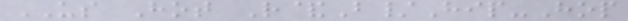US Hot R&B/Hip-Hop
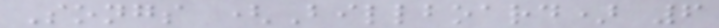Songs (Billboard) 6
